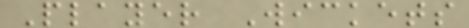Player Wickets
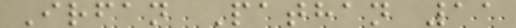Irfan Pathan 11
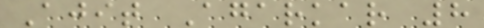Ajit Agarkar 8
